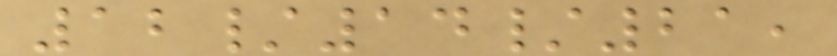12/14/21,
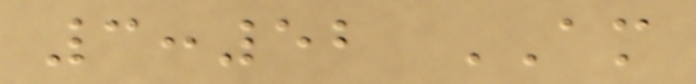3:52 AM
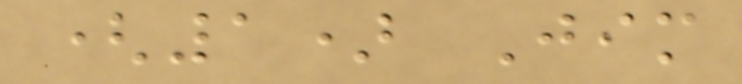(1) Jim
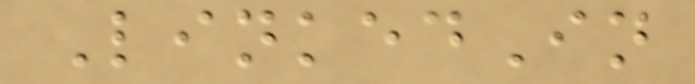LinkedIn
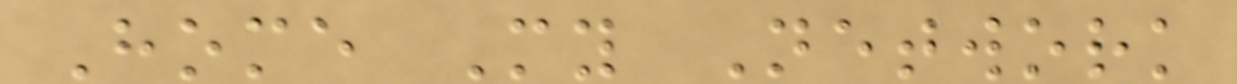Home My Network
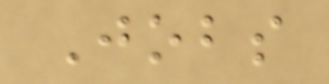Jobs
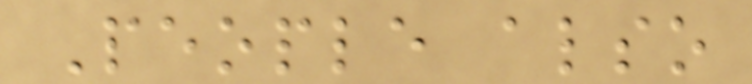People also
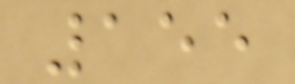155
